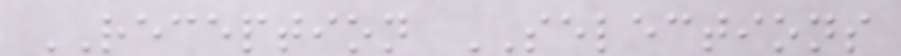RECEPTION SELECTIONS
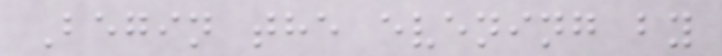Begin the evening by
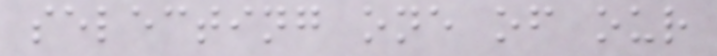selecting one of our
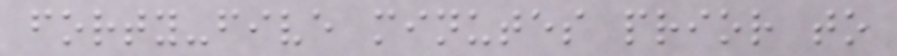forty-five minutes prior to
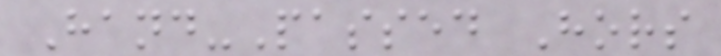Hand-Passed Hors
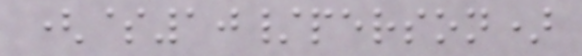($10/person)
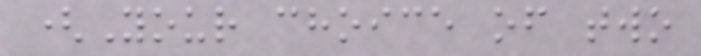(Your choice of two
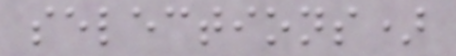selections)
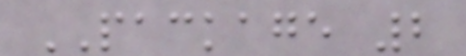PACKAGE 2
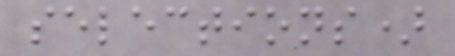selections)
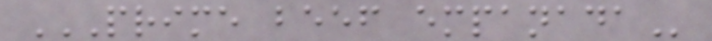PRIME BEEF EMPANADA
